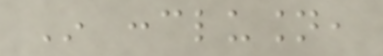In conclusion,
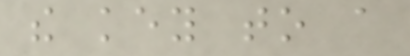the key to a
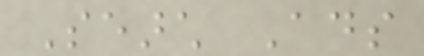Search Ads
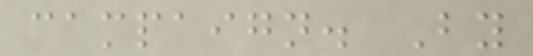campaign. By
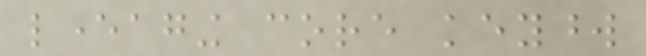leveraging core keyword
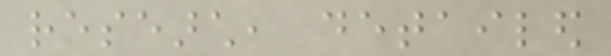research, detailed
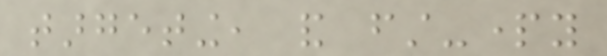targeting, and first-party
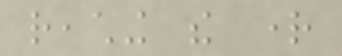reaching the right
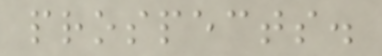prospects.
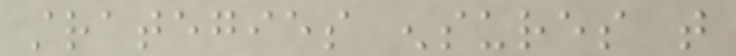strategies ensures that
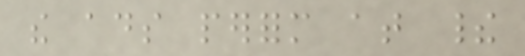the ads perform at their
